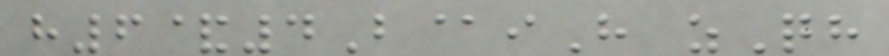h6&4B@iH zQh
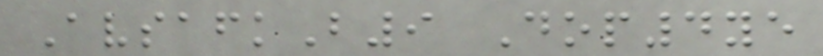AvsafkB9 Dop4ye
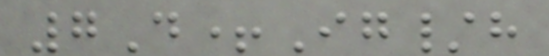7D+Ig/h
